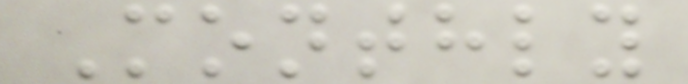Monthly
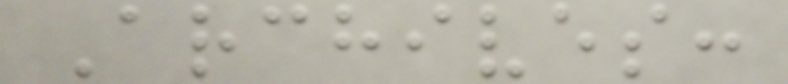Archives:
